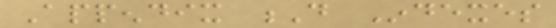Appendix D Indexes
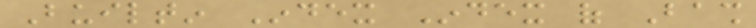Builtin Index Index of Bash
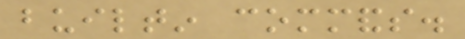builtin commands.
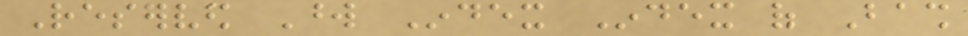Reserved Word Index Index of Bash
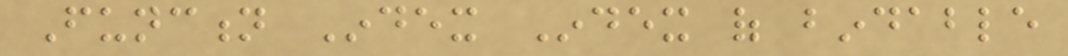Function Index Index of bindable
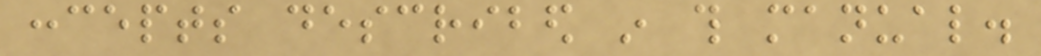concepts described in this manual.
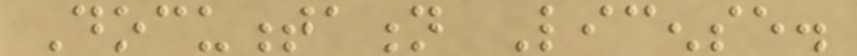Documentation License.
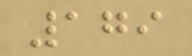179
